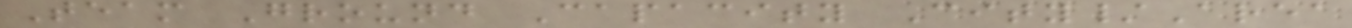Team Ground Capacity City/Area
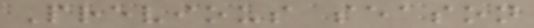Previous season
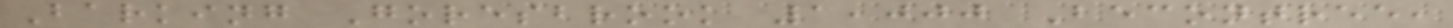Barking Goresbrook 1,000 Becontree,
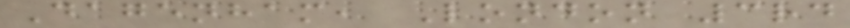Dagenham, London 3rd
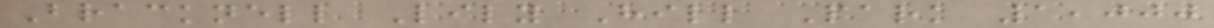Bracknell Lily Hill Park 1,000
